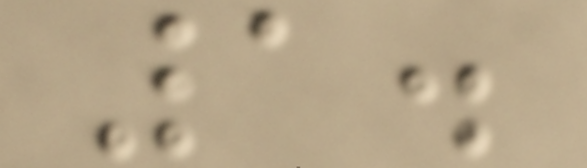1.
